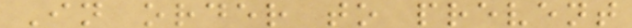In order to prevent
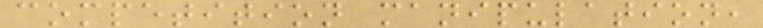competition manipulation,
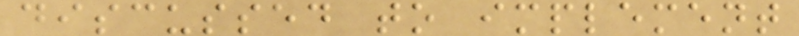discussed to implement
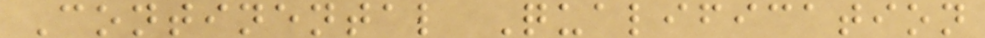Continental Qualification
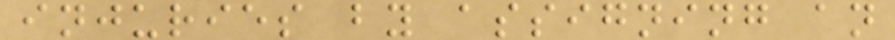injuries by assigning an
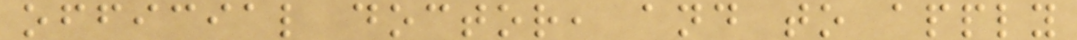official doctor, and to apply
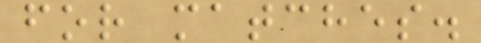for matches.
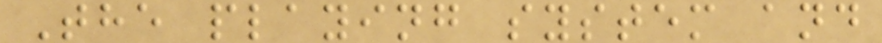The playing system and
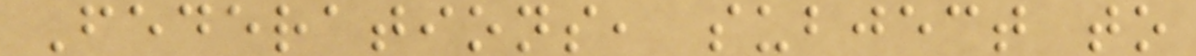Federations, subject to
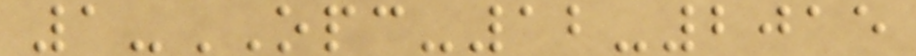1-OPC-12-2015
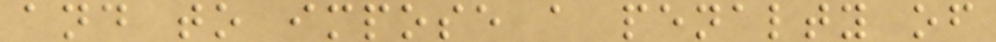and to impose a penalty of
